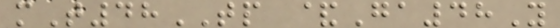mT48TP &Ga48Y
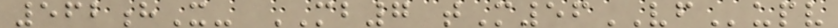562hX- MB7 tM56VFupv
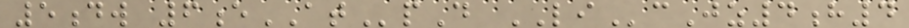5dw 6eATpD LIcJz4h4
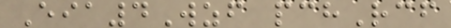Eia4Wzf pchRcf
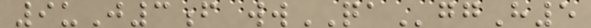9uJ3f wwQAggH5
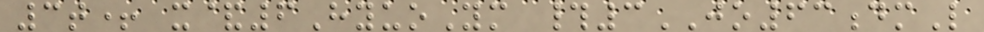3t+ x&6HyuoYm #3JO63dmL
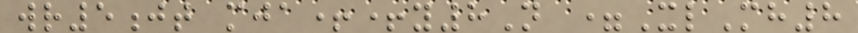wr5jt mja++y8N =XlMh8
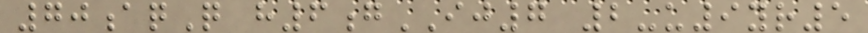70aqQ h6gIJ7 2-u9yr5
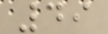49
